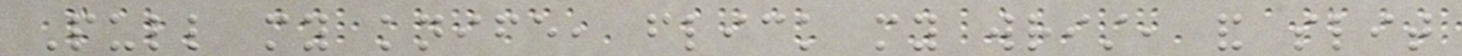Pull my knife, flick my wrist, and slit
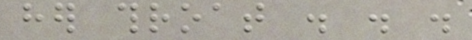her throat . . .
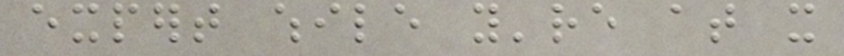expert while you're at it
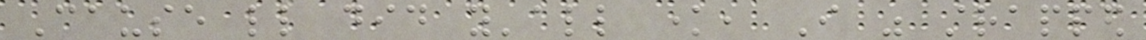Cause little did y'all know, I was strapped
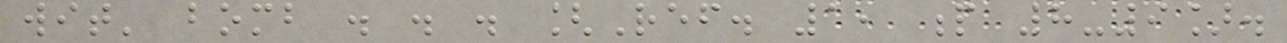wit' bomb . . . [Ref. 1, p 8-9].
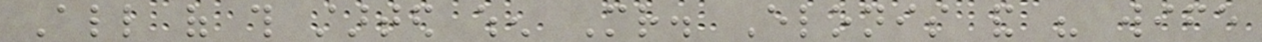All of this started when Mr. Elonis and his wife
